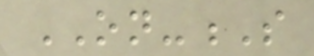ON-S
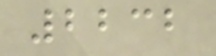2232
